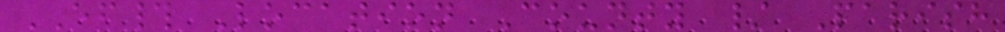EF# Location County / Parish
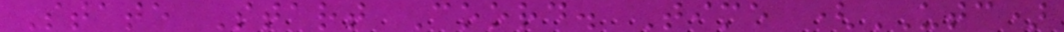State Start Coord. Time (UTC)
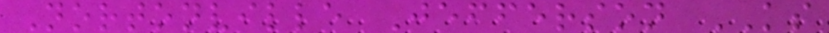Nortonville Jefferson KS
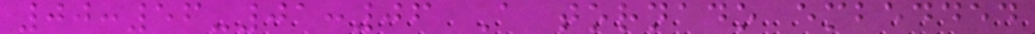00:56-01:06 A tornado embedded
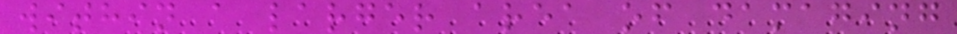within a larger area of damaging
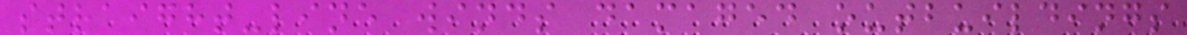straight-line winds damaged outbuildings
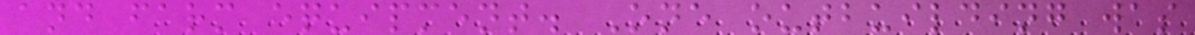and farm equipment. One outbuilding was
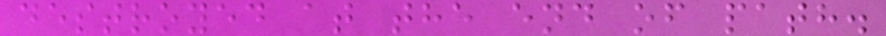destroyed at the end of path.
